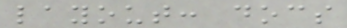layout: docs
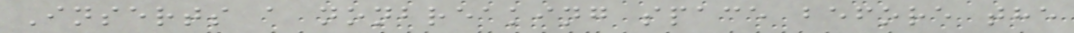Inserts a nonbreaking space before the
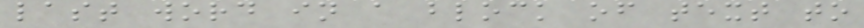last word in a block of text to
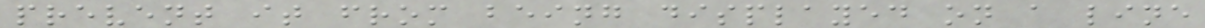prevent it from being displayed on a line
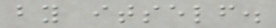by itself.
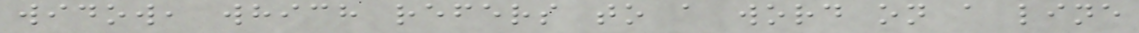widow, which refers to a word on a line
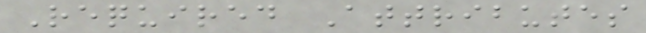Required Attributes
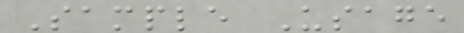Sample Usage
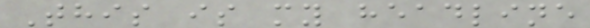This is my headline
